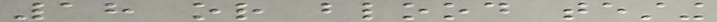18 or blood testing
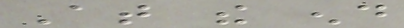At the end
